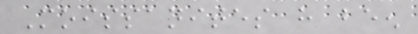Moissanites have been
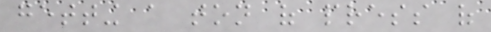getting a ton of press of
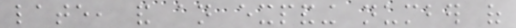late, and an expanding number of
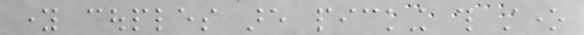young couples are picking this stone
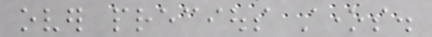over precious stones.
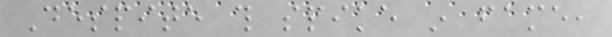Despite this spike in fame,
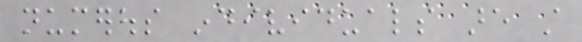numerous individuals are still
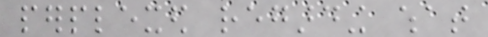perplexed regarding what
